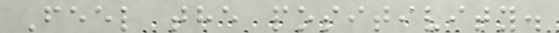Feel the positivity.
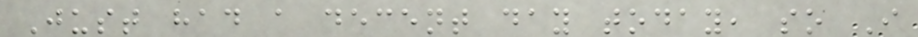Just had a decent day today, so I
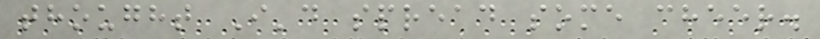thought I'd spread some cheer.
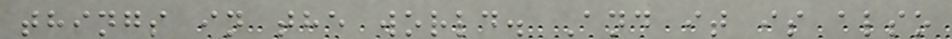things in the world. And it is also
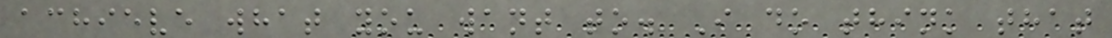achieve what you want to. I do think that
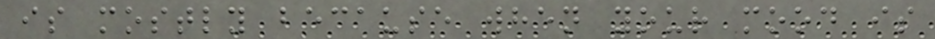is mostly because when your mood is
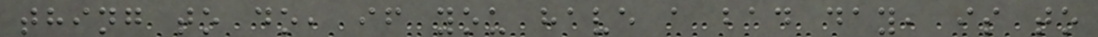thing to do, if you have a bad day, is to
